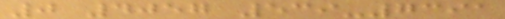0 4057 539-7391
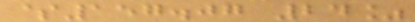$157.07 24%
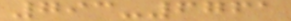793-6761
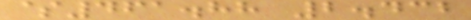$461.88 2.432
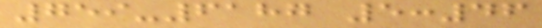759-6187 5:46
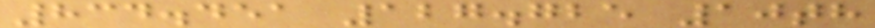834.451 127.725 10th
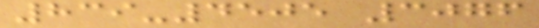839-4505 3076
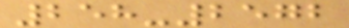258-2572
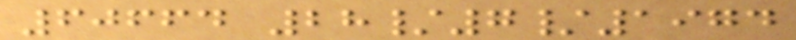60664 28/7/1974
